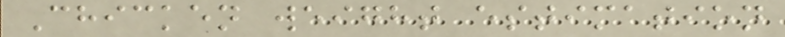Chicken weight estimation
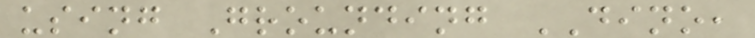using Grounding DINO,
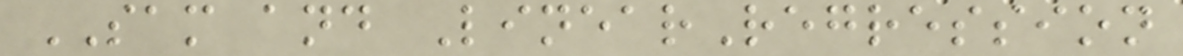SAM and LinearRegression
